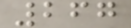267
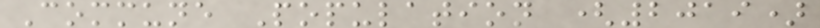Commune Population (2019)
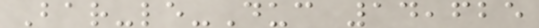Bar-le-Duc 14,625
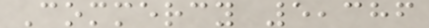Commercy 5,386
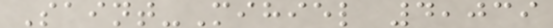Saint-Mihiel 4,039
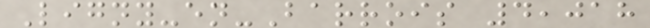Ligny-en-Barrois 4,018
